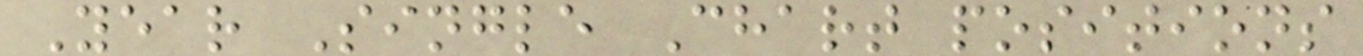Year Single Chart positions
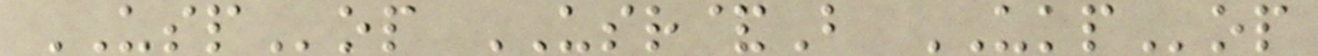USPop USR&B UKPop
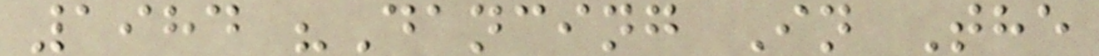1984 "Dancing In The
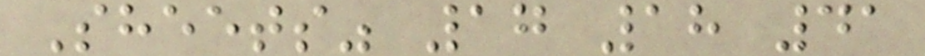Sheets" 17 18 41
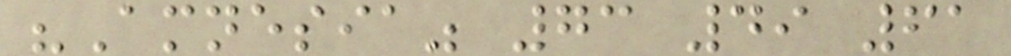"Amnesia" 73 49 61
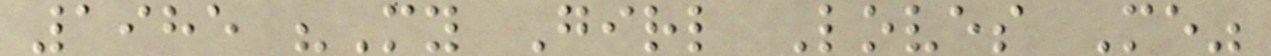1985 "My Girl Loves Me"
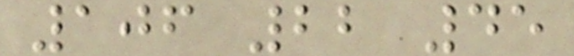106 22 45
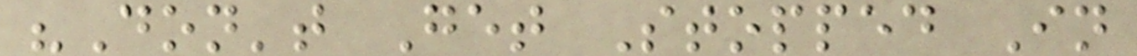"Don't Get Stopped In
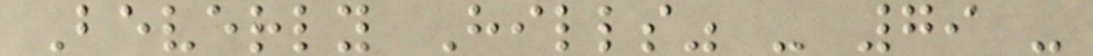Beverly Hills" - 79 -
